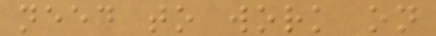need to work on
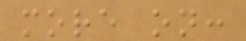more on:
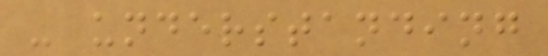- understanding
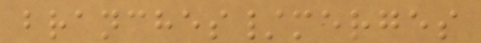branches/merges
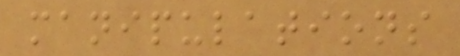manipulations
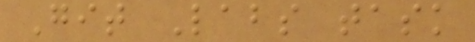Git Labs task
